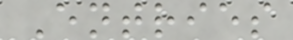Entries
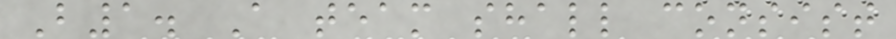B1. A team shall consist
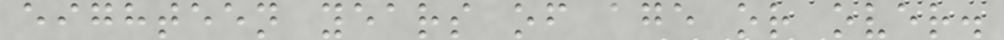eighteen years of age or over.
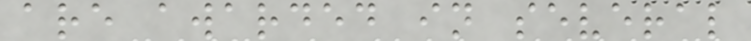are awarded in several
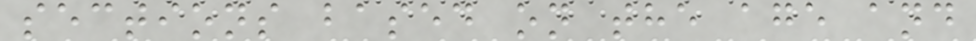sections based on the age and
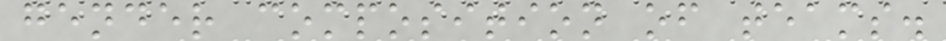gender composition of teams.
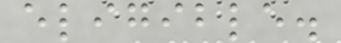eligible.
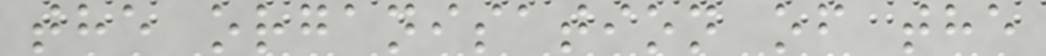the organisation of the
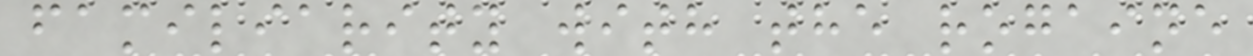familiarity with the rogaine
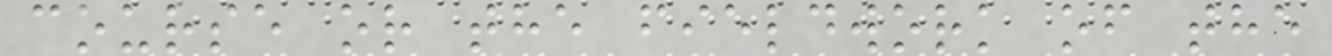course or the fieldwork of the
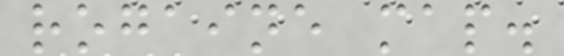rogaine map.
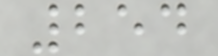254
